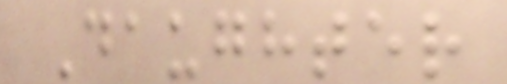Daughter
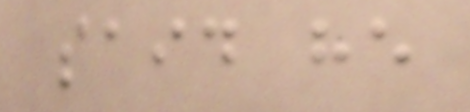said he
